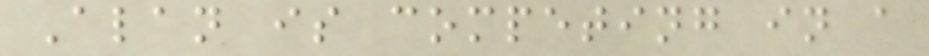Alan is competing in a
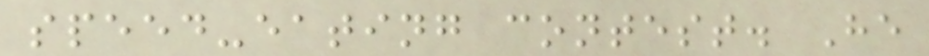speed-eating contest. He
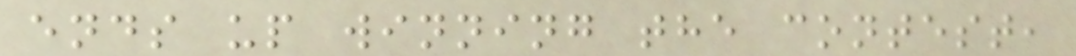ends up winning the contest,
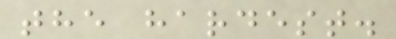the hardest.
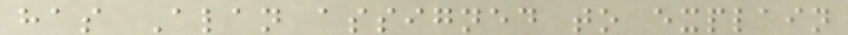has Alan assigned to explain
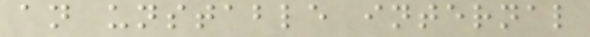an unstable internal
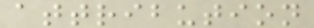attribution
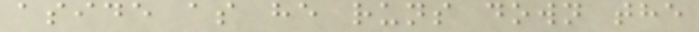aside as he runs down the
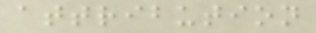attribution
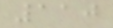110
